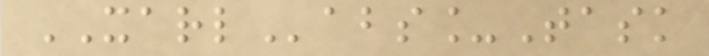XARLabs_Task
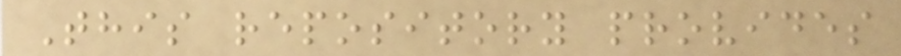This repository provides
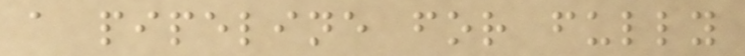a pipeline for fully
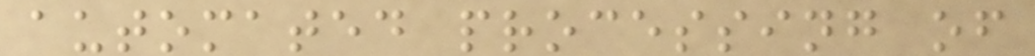automated processing of
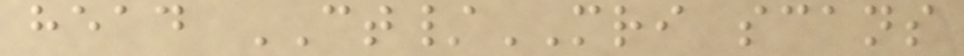head CT/MRI scans
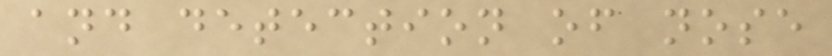and detection of nose
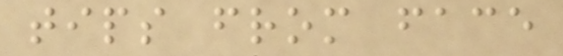tips from face
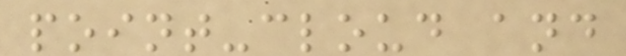point-cloud and
